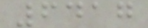6417
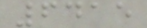6415
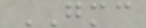GMC
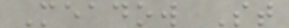Meadow St
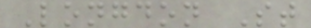Longdon St
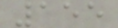155
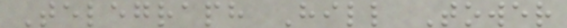Telegraph Hill Tower
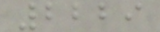2229
